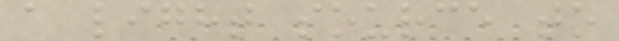a light source to
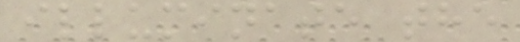illuminate the
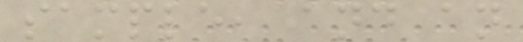sample, and an
